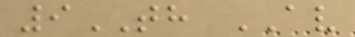9TH AV
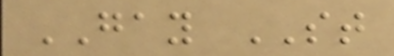GAY ST
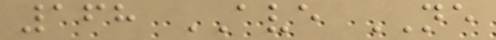168 AVE NE
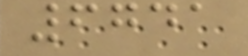6741
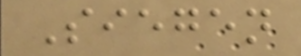Siegen
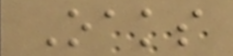Oaks
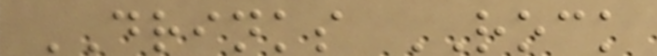DRINKS ROCK
